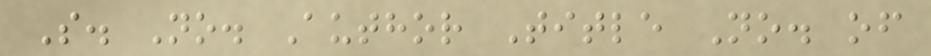S. No. Author Title No. of
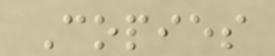Copies
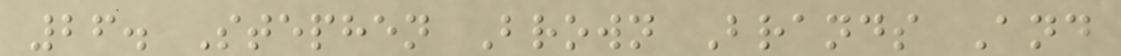26. Stephen Brown Brands And
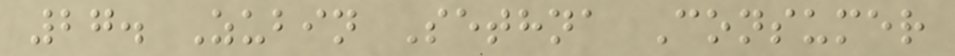27. Zubin Sethna Consumer
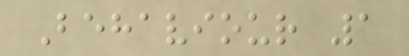Behaviour 1
